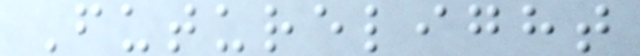Futurelight
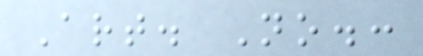Art. No.:
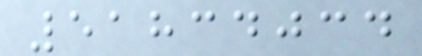51834034
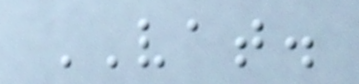VAT.
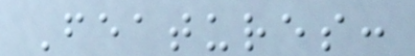Features:
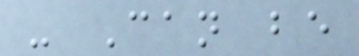- Can be
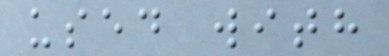used with
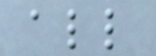all
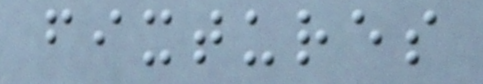fixtures
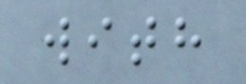with
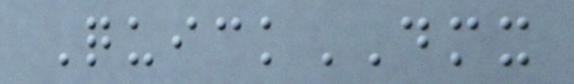QuickDMX
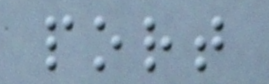port
